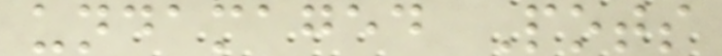undamaged Pots
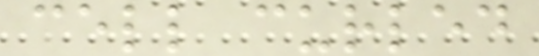cell curled
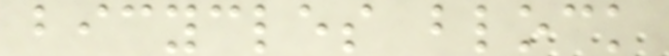bicycles block
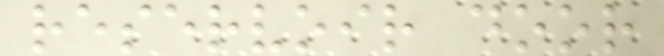reservoir door
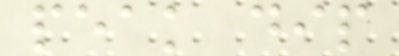peak dip
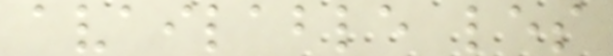available les
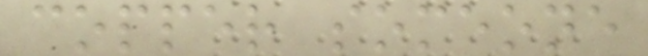copper someone
